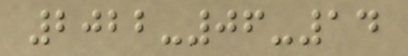2022-06-14
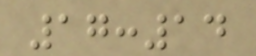17:14
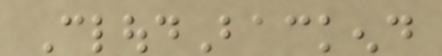CloudBackend
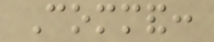Command:
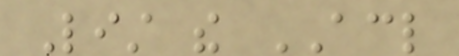List the ACL
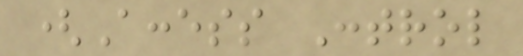(Access Control
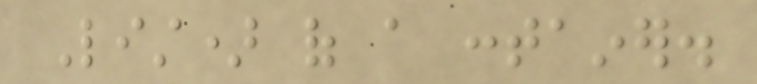List) of a container.
